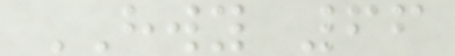HWY 66
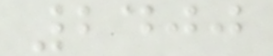2400
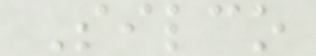Silco
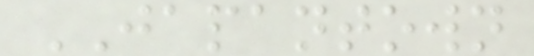JAPANTOWN
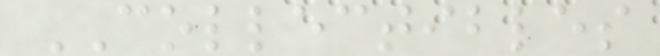COLLECTIBLES
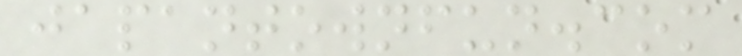japantownfun.com
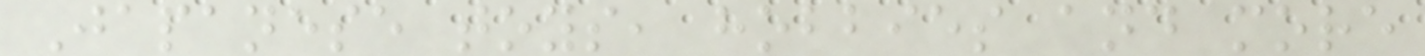Japanese toys, hobbies and more
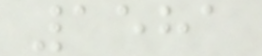1581
